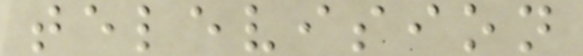television
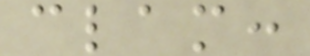clam:
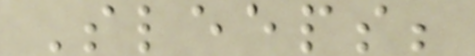Sleeps;
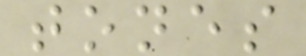tones
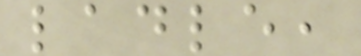ladle,
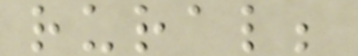rural;
